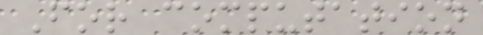For computation
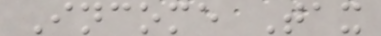Income Tax
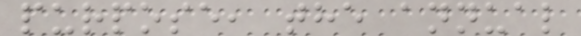purpose, the annual
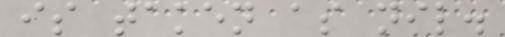is taken as nil.
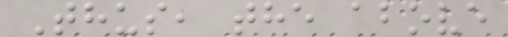Thus, the above
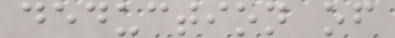deduction of
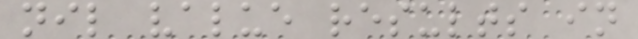nil value results in
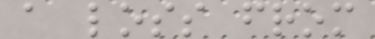a loss from
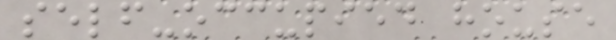self-occupied house
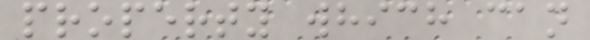property which can
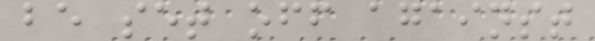be set off against
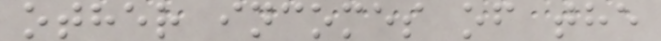other incomes of the
